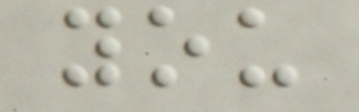you
